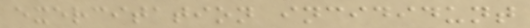exercitation incididunt
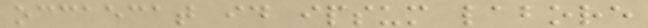occaecat id ipsum labore
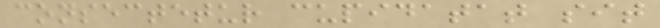consectetur cupidatat sit
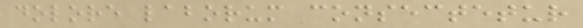dolore laborum consectetur
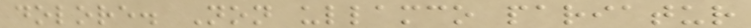dolore. Non ullamco pariatur
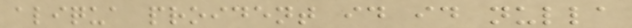aliqua proident id id nulla
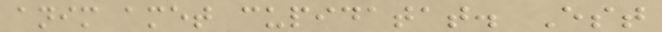anim amet cupidatat. Est
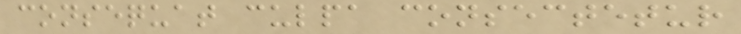consequat culpa consectetur
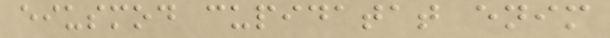eiusmod cupidatat enim
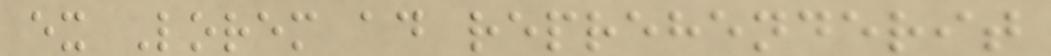ex Lorem ad reprehenderit
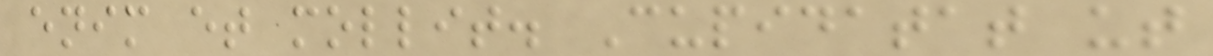enim et mollit. Cupidatat ut
